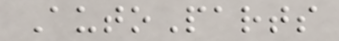AutoParts
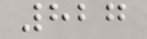827
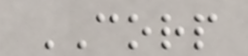CORP
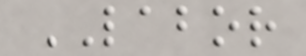LABOR
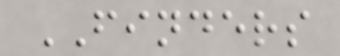FINDERS
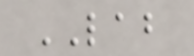LAB
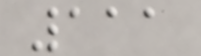111
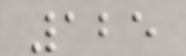125
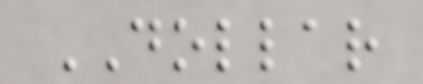DOLLAR
